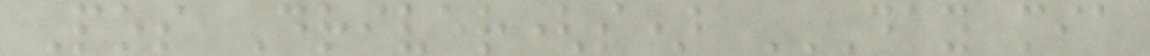Pos Driver(s) DAY MIA
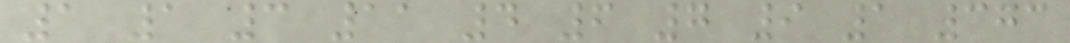1 1 3 11 4 6 7 9 1 373
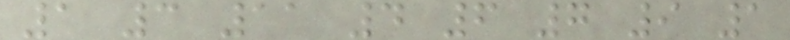1 3 11 4 6 7 9 1
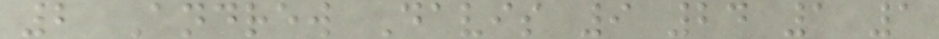2 Andrew Davis 9 24 1 1
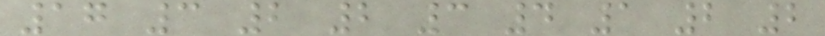17 3 2 2 3 4 1 2 2
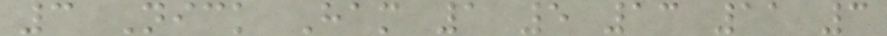3 Nick Ham 1 5 13 11 3
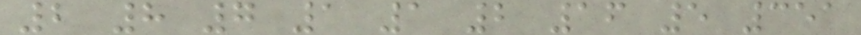2 8 7 1 1 2 16 5 351
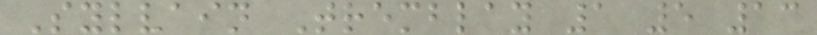Sylvain Tremblay 1 5 13
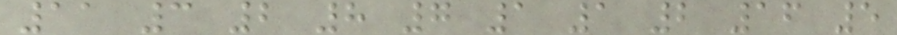11 3 2 8 7 1 1 2 16 5
